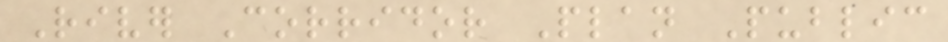River Corridor Plan Public
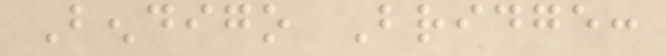Bendigo Bridge:
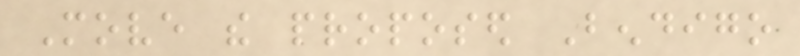Move the proposed Bendigo
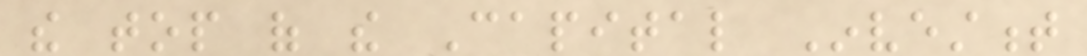the top of the Capital Investment
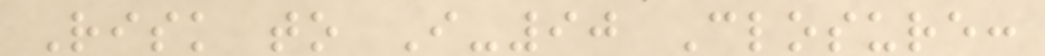Risk to I-90 Closure:
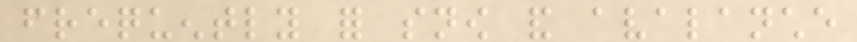frequently for snow and avalanche
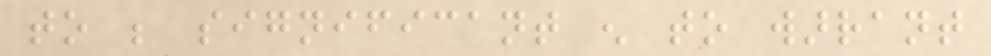to be significant enough to warrant
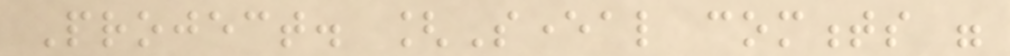Project. [Several comments were
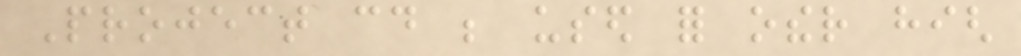Project could be used for other high
